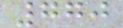770
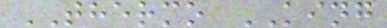THERMO KING
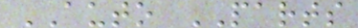AUTO PARTS
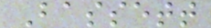Bassett
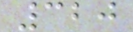320
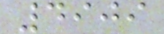4909
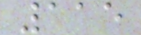115
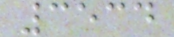3534
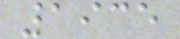1935
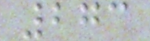273
